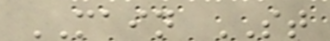MAIN ST
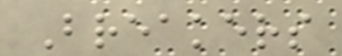Breakers
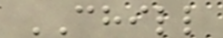CHILL
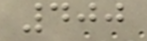400
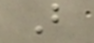B
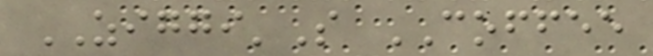ZIGGI'S COFFEE
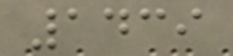1439
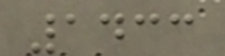1433
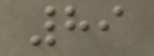89
